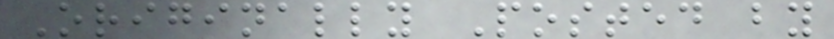Originally Posted by
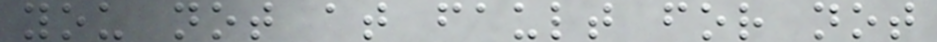you not at fault for not
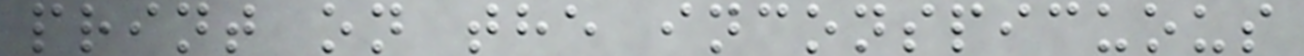print on the inconspicuous
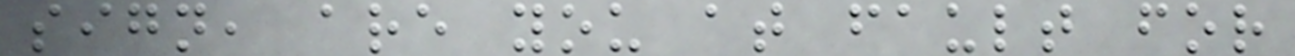sign, are you at fault for
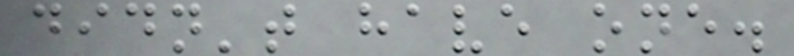didn't have one.
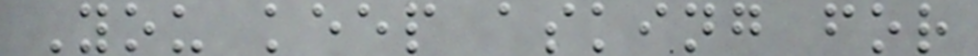You keep asking for
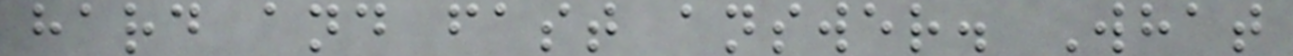hard and fast answer. What
